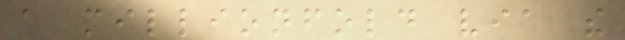a millionfold via the
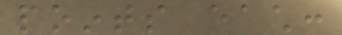points each:
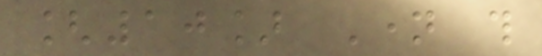[10] Name this
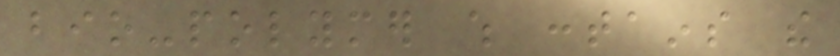bio-polymer which contains the
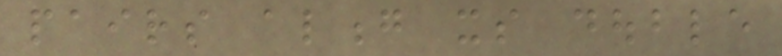pairs along its double
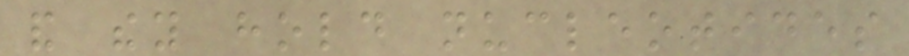and they hold nucleotides
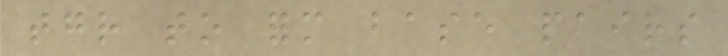together to form base pairs
